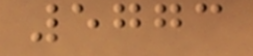5773
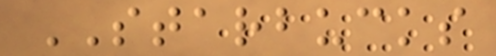STARBUCKS
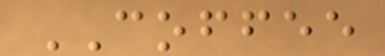COFFEE
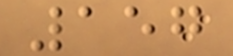157
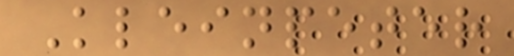Kleinpeter
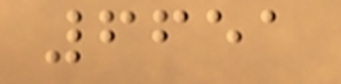6651
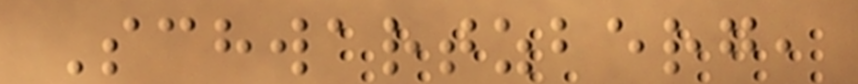Schwartzberg,
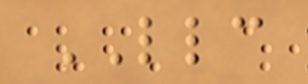LLC
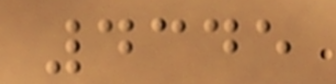4345
